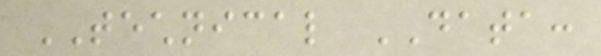TECHNICAL DATA:
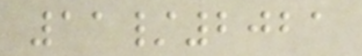11/2021
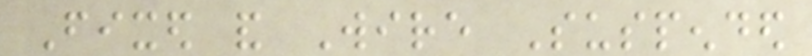Fixed and Wire Suspended
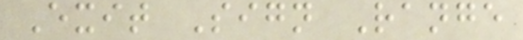Exit Sign Range
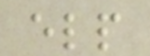elp
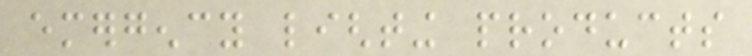emergency lighting products
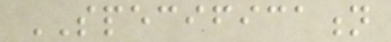SPECIFICATION
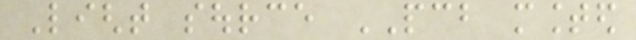Light source PCB mounted
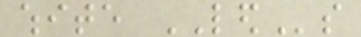white LEDs
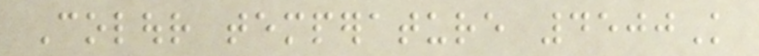Colour temperature 4500K
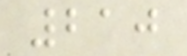210
